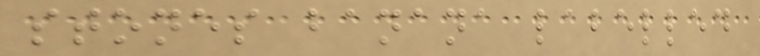stones banana labelled
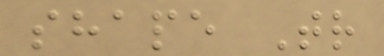shape Tr
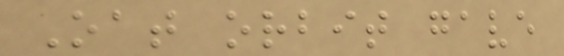Oat orbit gave
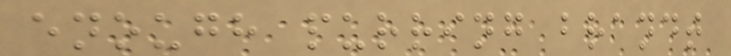enough purring brandt
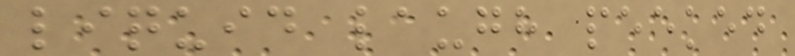liquid laugh peeked
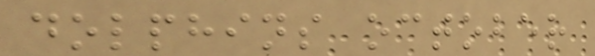dolphins october
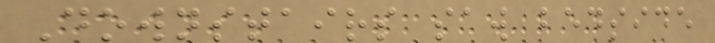Downstairs saw bedside
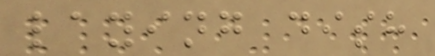laying dish
